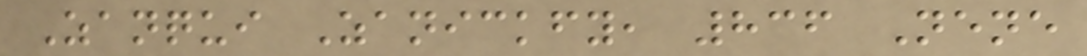Zanqui Zanickfy, 836 Nene
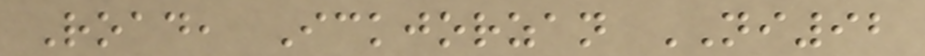Road, Ickjorzan NI92
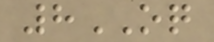8OQ
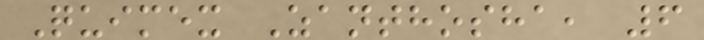Quimex Zanthosha, 6
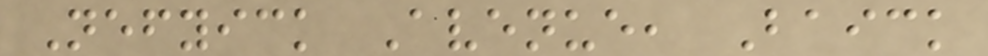Nefyick Avenue, Baick
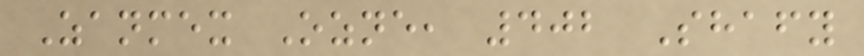Zanmex Ozne, 402 Shafy
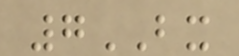7BX
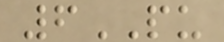6PU
